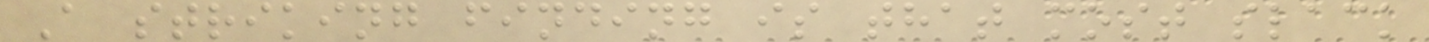A striking finding is that most slack
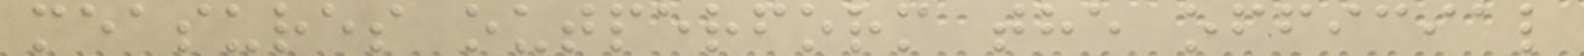measures outperform the official
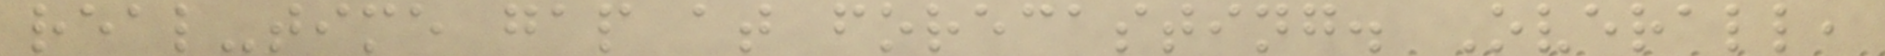real-time gap at forecasting. Overall,
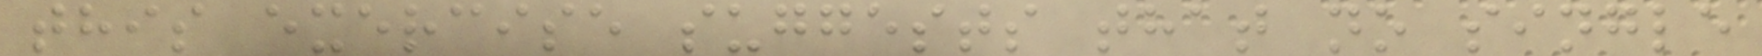this exercise suggests that no single
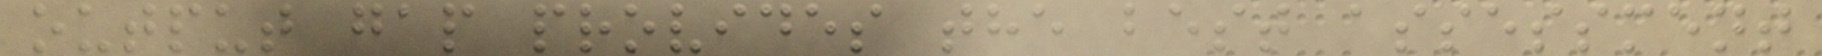output gap provides the best assessment
